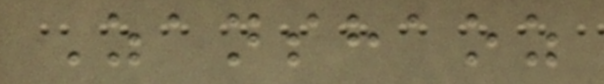Zanshaoz
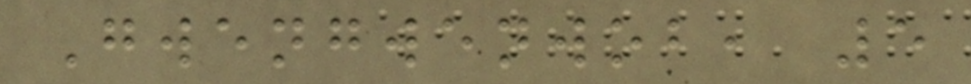Gwengwenwob, 5
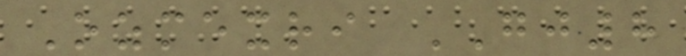Ozmexri GJ8
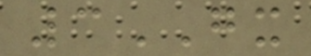3GX
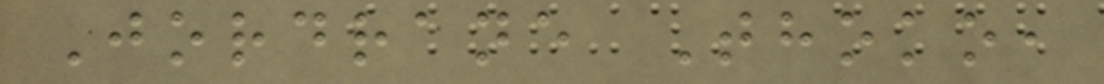Jordrane Thoko,
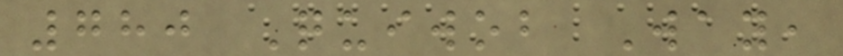780 Quiwob Way,
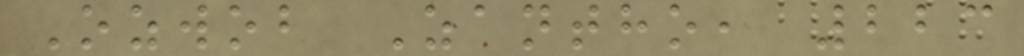Ozwob Zantho, 223
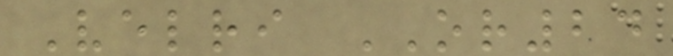Velri OR24
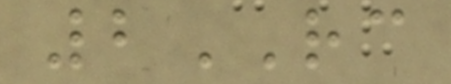2RC
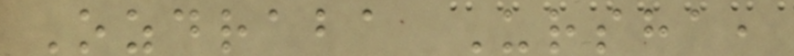Ozdraba Ursha,
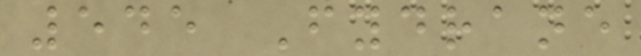545 Fydrane
